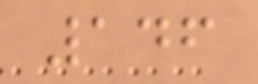146
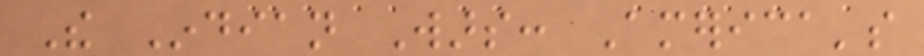The Indian Wars: America's
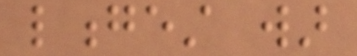longest war
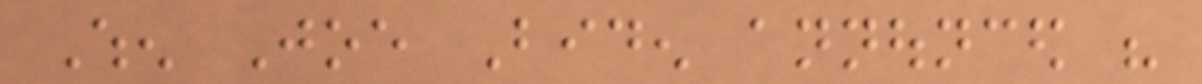When Joe Biden announced his
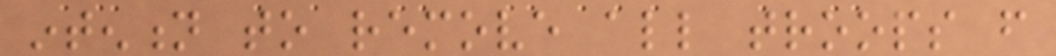intention to remove all troops from
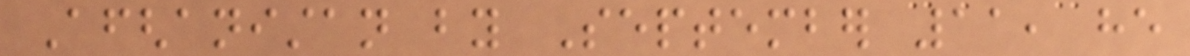Afghanistan by September 11, he
